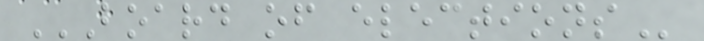BOARD OF ELECTIONS
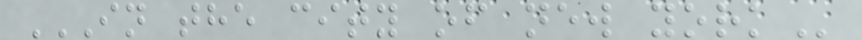IN THE CITY OF NEW YORK
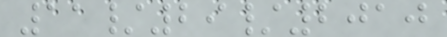11/29/2010
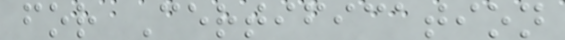for Certification
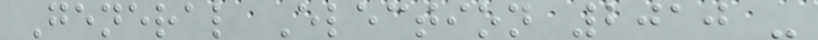General Election 2010 -
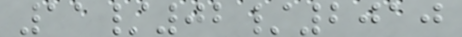11/02/2010
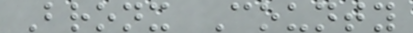Bronx County
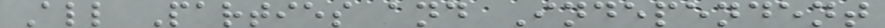All Parties and Independent
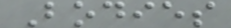Bodies
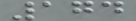174
